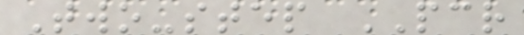Two-step PCR
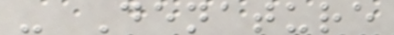- Denature
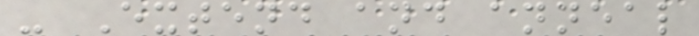- Extend and anneal
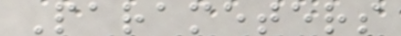Parameters
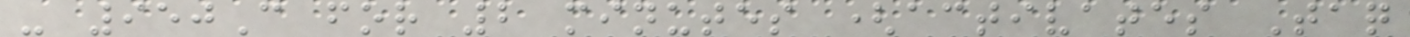- 950C for 2 minutes (activates Taq
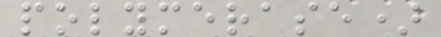polymerase)
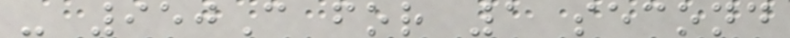- 950C for 1 second
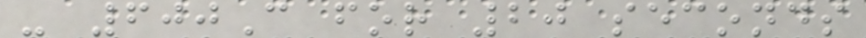- 600C for 20 seconds
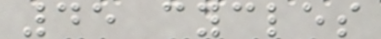45 cycles
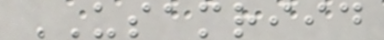USAMRIID
